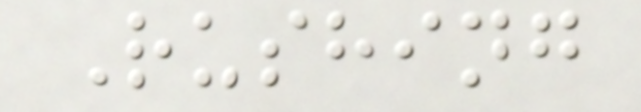Rushing
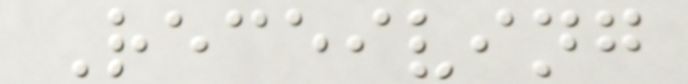Receiving
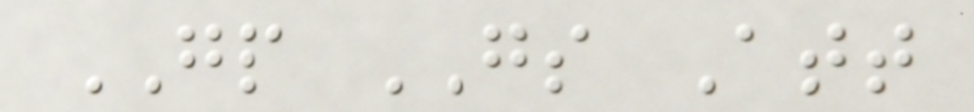GP GS Att
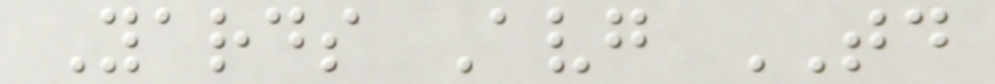Yards Avg TD
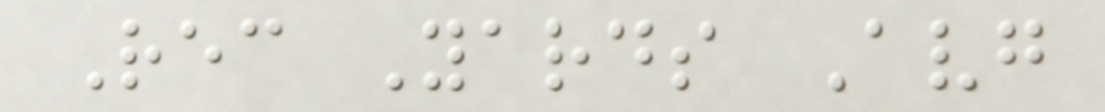Rec Yards Avg
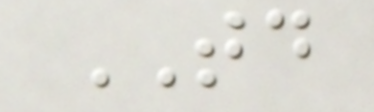TD
